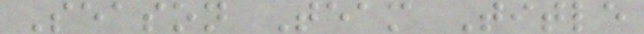Season Team Title
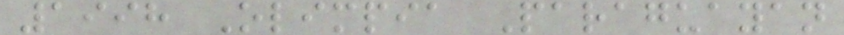1998 Olimpia Paraguayan
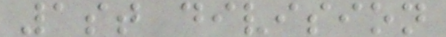1st division
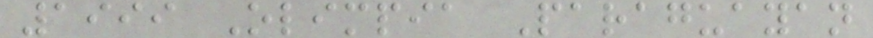1999 Olimpia Paraguayan
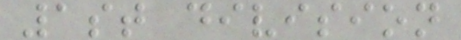1st division
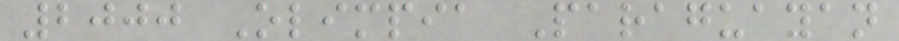2000 Olimpia Paraguayan
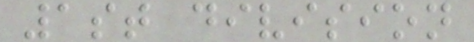1st division
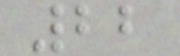22
